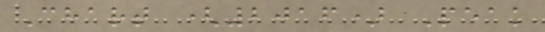Chart (2016) Peak
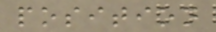position
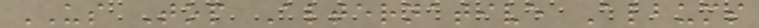US Top Alternative Albums
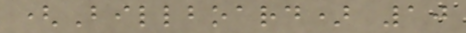(Billboard) 10
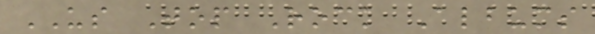US Top Rock Albums
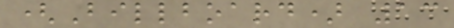(Billboard) 13
